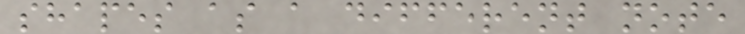shapes as a different note
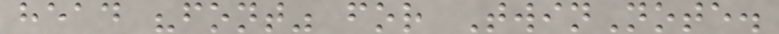head "font" for TwinNote.
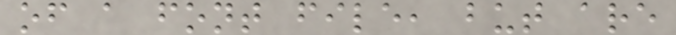of a font file, but are
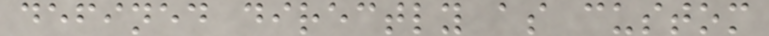defined directly as custom
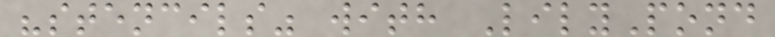"stencils" with LilyPond
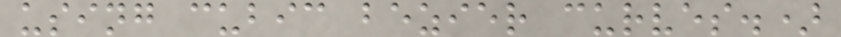using cubic bezier curves.)
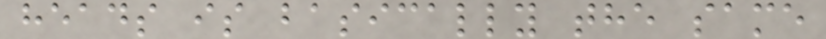heads is basically the same
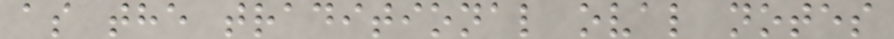as the traditional oval notes
